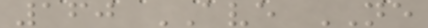160 AVE NE
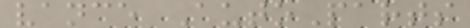vance AutoParts
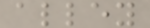alley
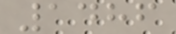1486
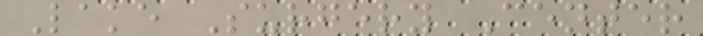Lake Surgery Center
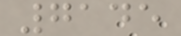7145
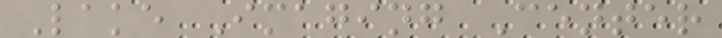Lake Imaging Center
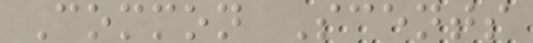Common Scents
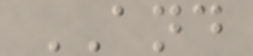AND
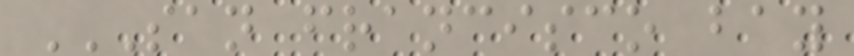SAN FRANCISCO BAY
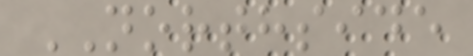NORTHSIDE
